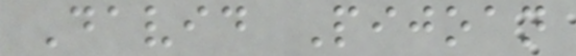David Pijoan
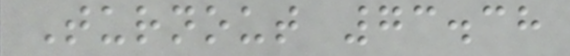Turnout 73.38
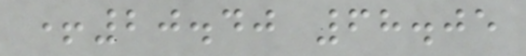+20.40 68.05
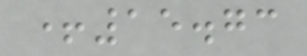+15.73
